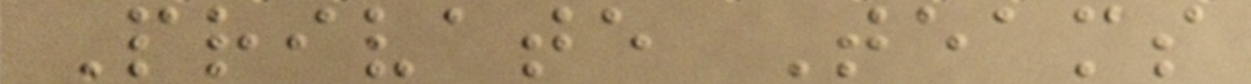Private Teams
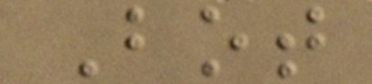Bot
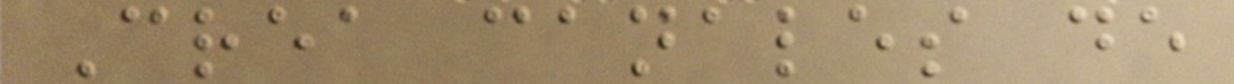Crea canales de
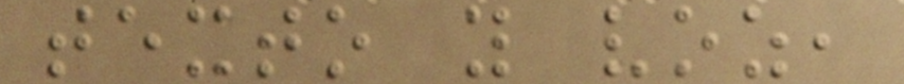texto y voz,
